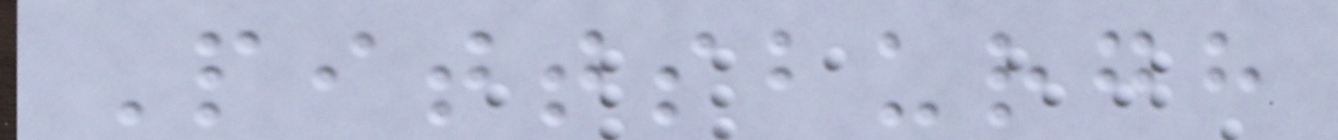Pittsburgh
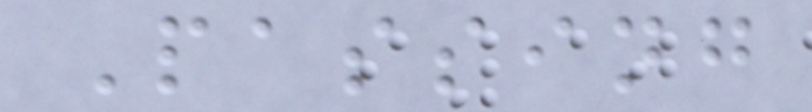Passing
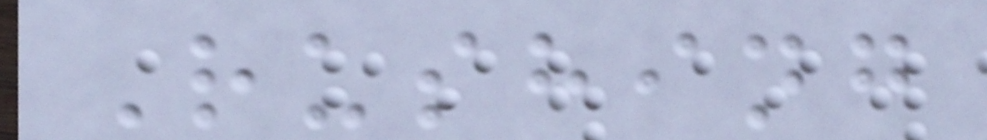Rushing
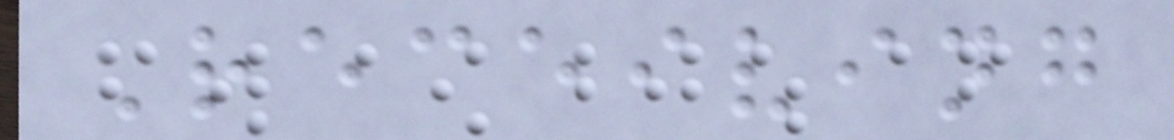Receiving
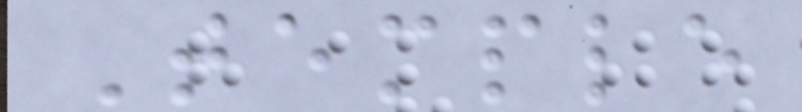Temple
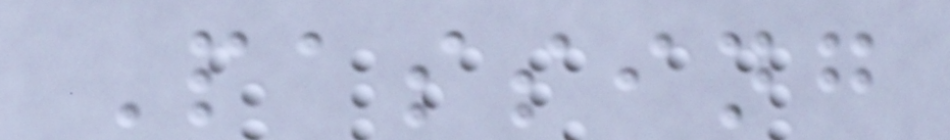Passing
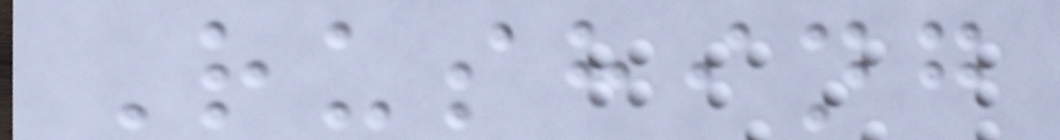Rushing
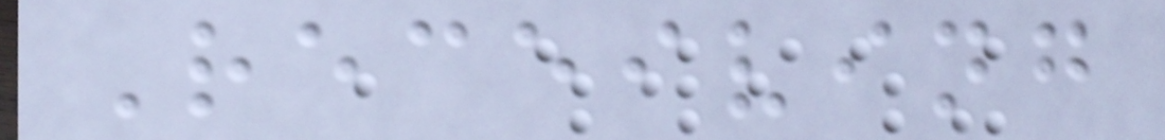Receiving
